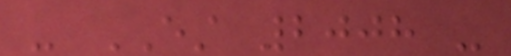- EST 2008 -
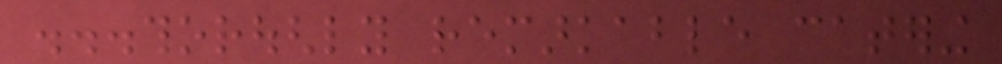...thoroughly remarkable catering
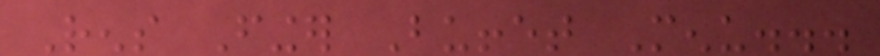Rens Finger Buffet Menu...
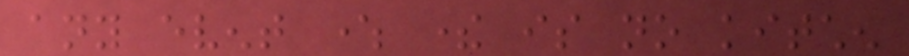any event where there is no kitchen
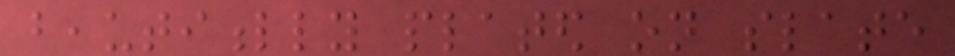beautifully plated on slate
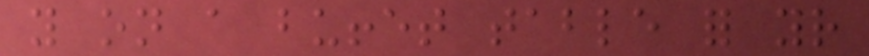you on a buffet table for your
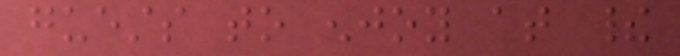guests to enjoy at their
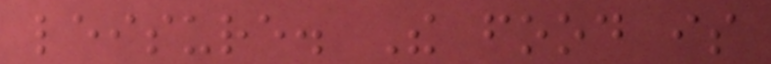leisure. The food is
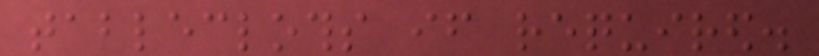tablecloths if required.
